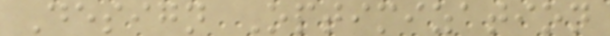Design Optimization
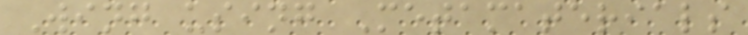Wing using Metamaterials
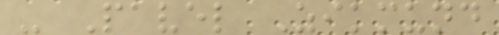- Pavel Zikmund
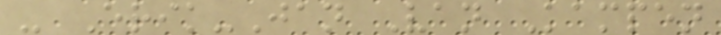- Erik-Jan Van Kampen
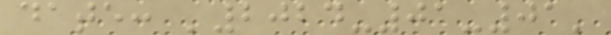date: '2024-01-01'
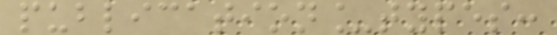publication_types:
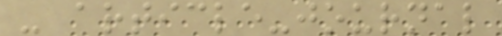- article-journal
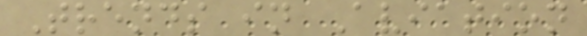Trends in Aviation
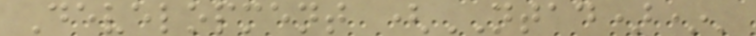Development (NTAD)*'
